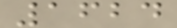1624
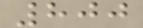800
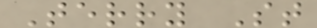Terry St
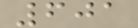601
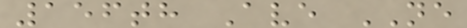156th Ave NE
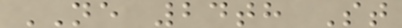NE 24th St
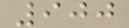900
